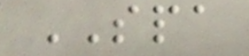SPA
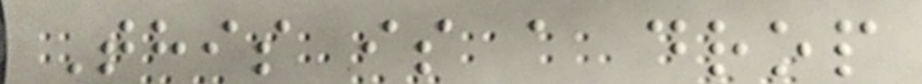This is a drop
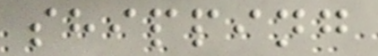shipping
